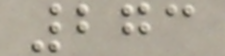273
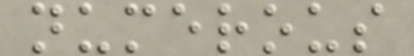numerous
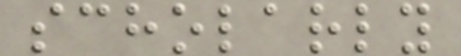scholarly
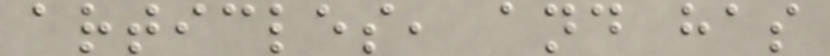articles, and has
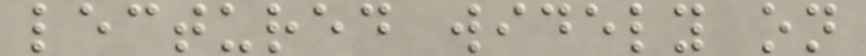lectured widely on
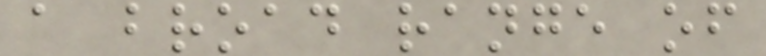a broad range of
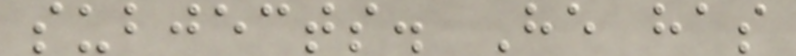subjects. He has
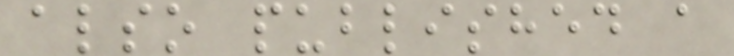also published a
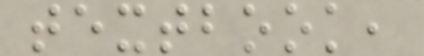textbook,
